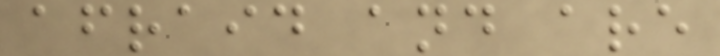afraid and are
